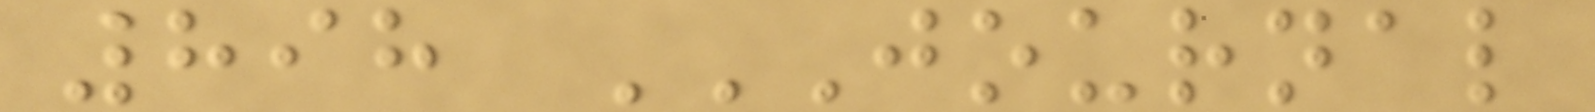898 JOURNAL
